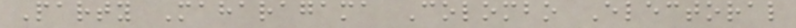Party Maharagama Colombo Electoral
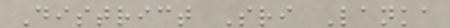District Sri Lanka
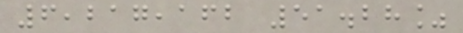6,217,162 51.28%
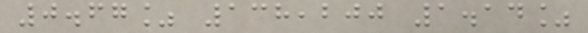0.67% 138,200 1.14%
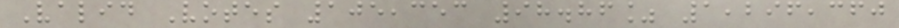Valid Votes 105,353 98.86% 1,296,360
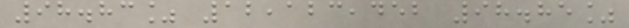98.83% 12,123,452 98.85%
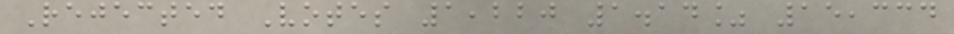Rejected Votes 1,220 1.14% 15,334
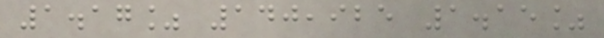1.17% 140,925 1.15%
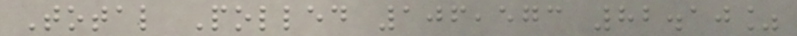Total Polled 106,573 82.10%
